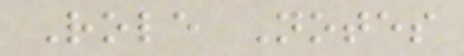Role Notes
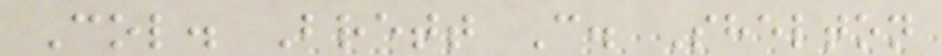Col. Brett C. Shelton
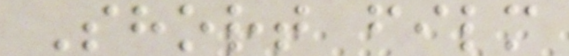Short film
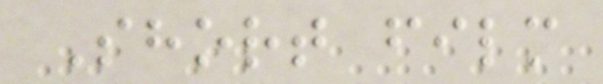Short film
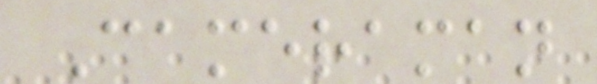Cameraman
